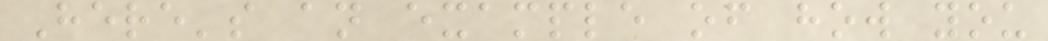Here's an example of how you
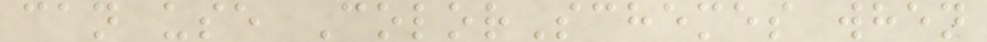can use ColorSchemes when
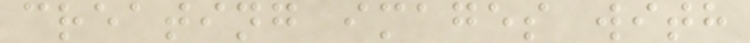creating images with
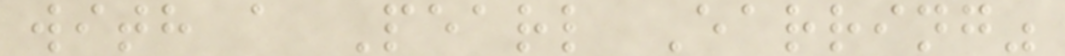with a Pearl Earring"
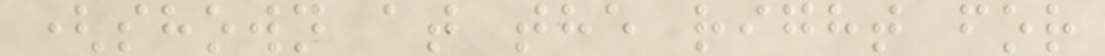(shown at the right for
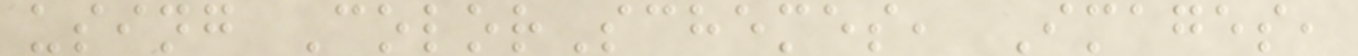using ColorSchemes, Images,
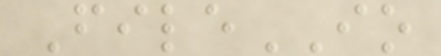FileIO
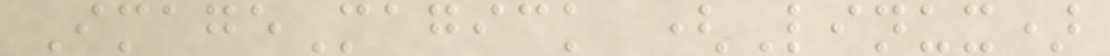ImageMagick (Linux)
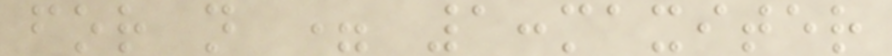for n = 1:maxiter
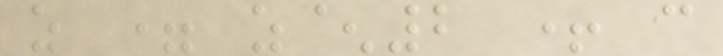z = z^2 + c
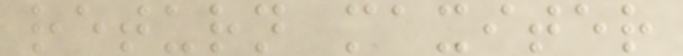return maxiter
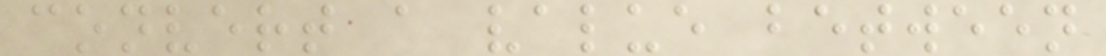convert a value between
